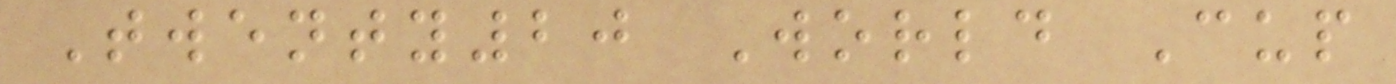Twenty20 World Cup
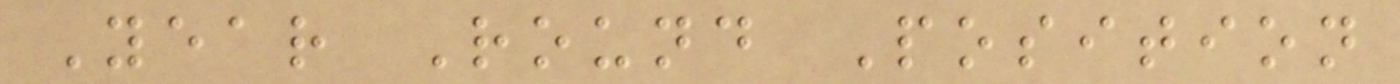Year Round Position
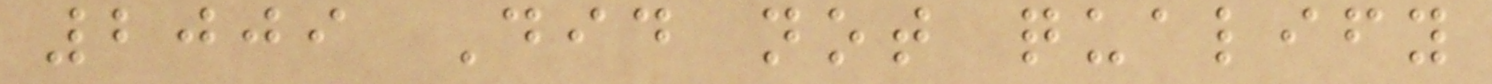2009 Did not qualify
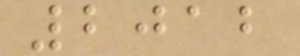2012
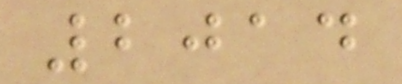2014
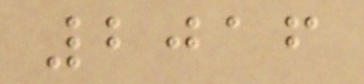2016
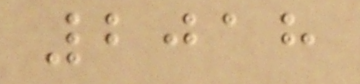2018
